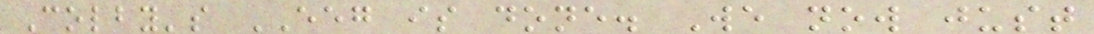Colby's EEG is done. We now just
